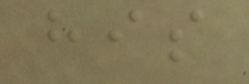his
